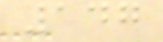147
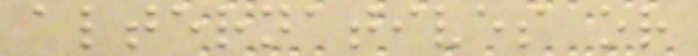alternatives or
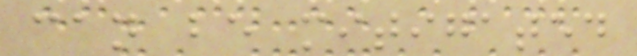can be mitigated
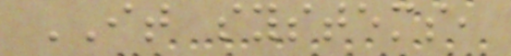IT systems,
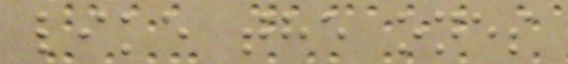like the ones
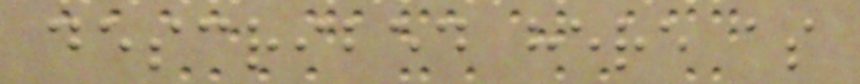described here as
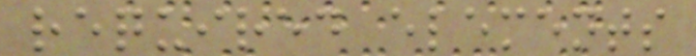required elements
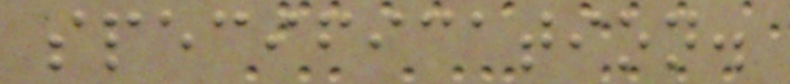specification.
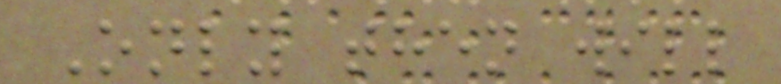Only then will
